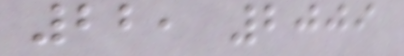22, 2009
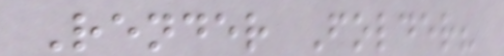Render Folder?
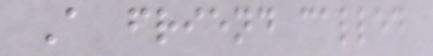A friend called
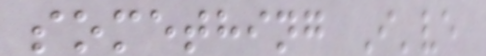something I've
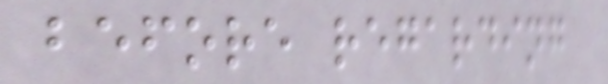before regarding
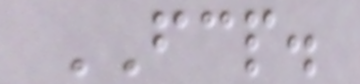FCP.
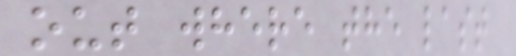out where the last
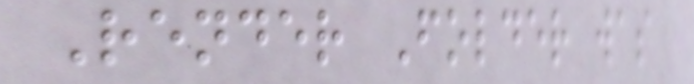Render Folder was
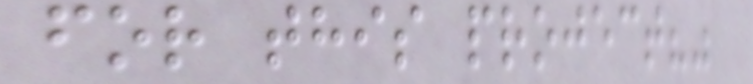for this project?"
